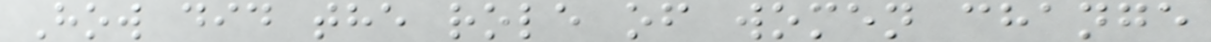How did the role of women change
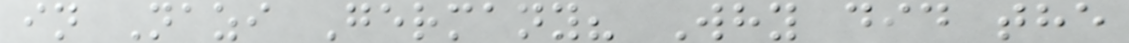in Nazi Germany? Why did the
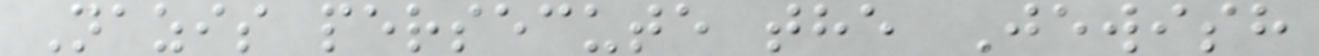Nazis persecute the Jewish
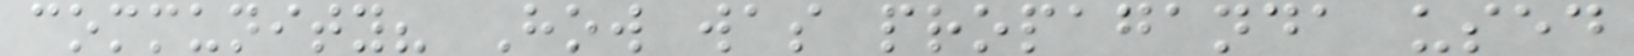community? How was propaganda used
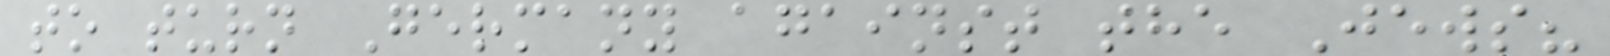to turn Germany against the Jews?
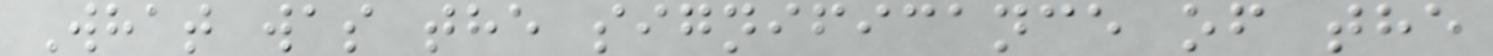What was the significance of the
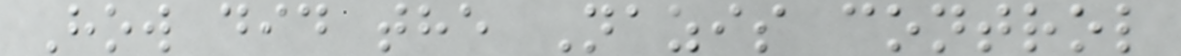How did the Nazis control
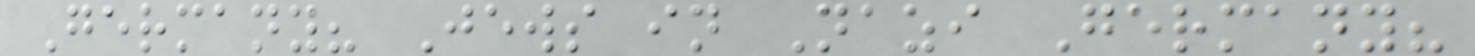Germany? Jews in Nazi Germany?
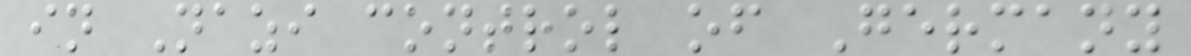in Nazi control of Germany
